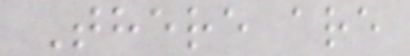There are
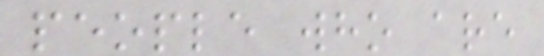people who are
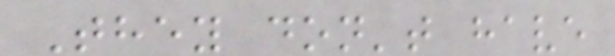They don't have
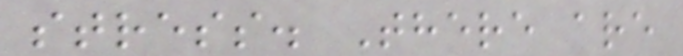stress. There are
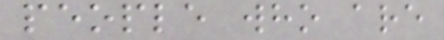people who are
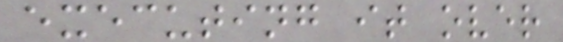executing it over
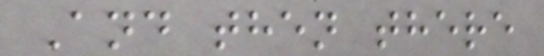And then there
